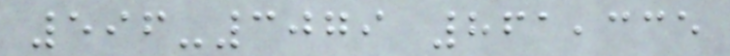596-3079 861,335
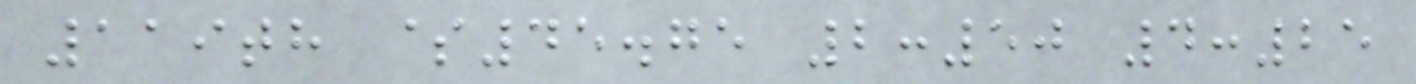119th $45.75 2:50 4:25
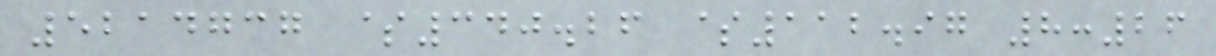5214737 $340.26 $112.97 8:26
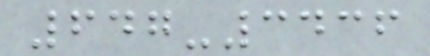647-3436
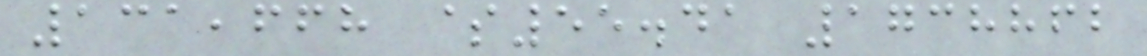131,668 $55.41 1738862
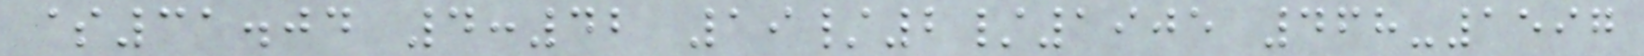$31.04 4:42 19/2/1905 468-1597
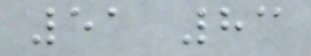51 83
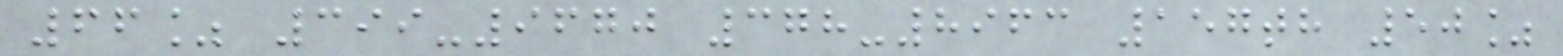66% 399-9670 378-8963 157th 50%
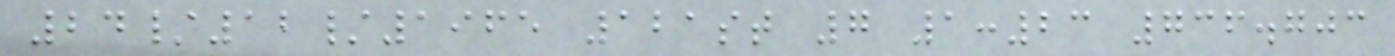24/12/1965 121st 7 1:23 736.703
